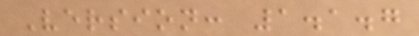Version: 1.1.7
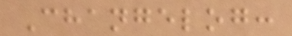Changelog:
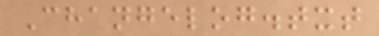Changelog.txt
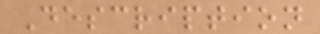Description
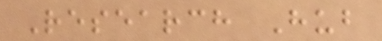Research Hub
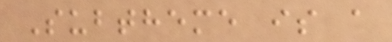Subtheme is a
